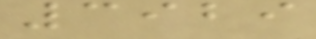3929
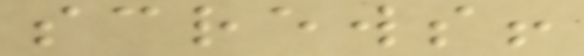screws!
